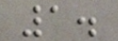1.
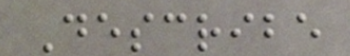Describe
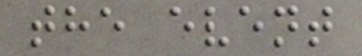the event
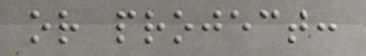or project:
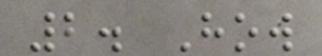2. How
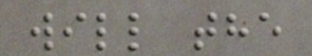will the
